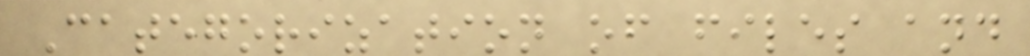Categorization of files and
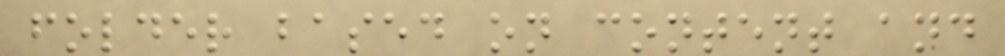folder based on content and
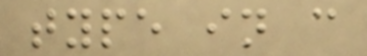type in c
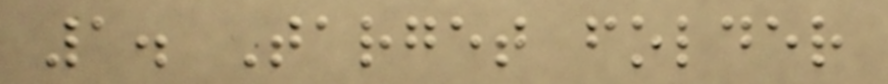1. Target folder
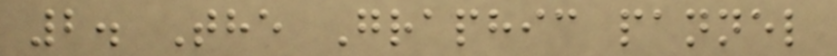2. The Graphic pannel
